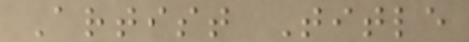Artist Title
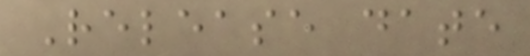Release date
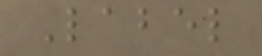Label
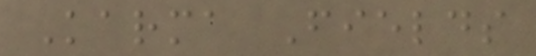Karma Fields
